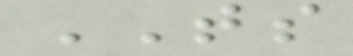TS
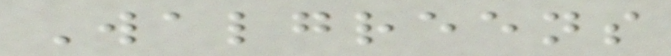Walgreens
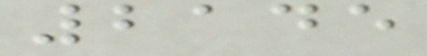2145
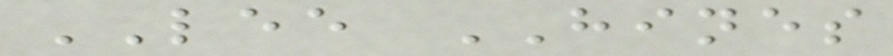LEE HINES
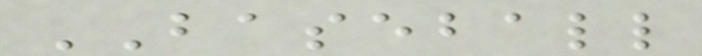BASEBALL
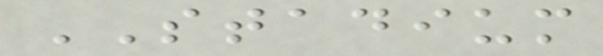STADIUM
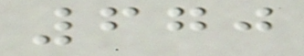670
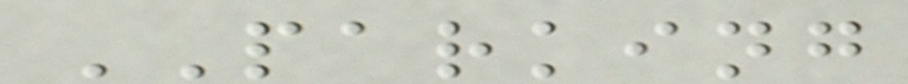PARKING
